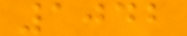1042
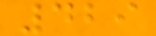429
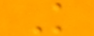K
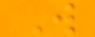W
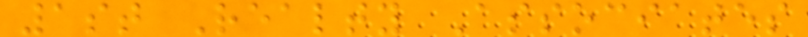1st Realty Associates
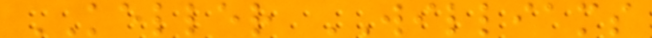KELLER WILLIAMS
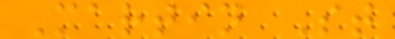Martin St
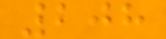208
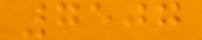7507
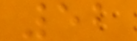52
